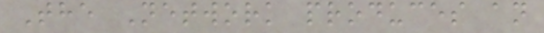The Network produces an
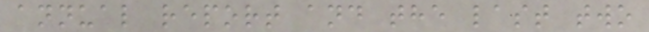annual report and the last two
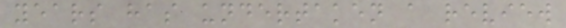years has undertaken a review
